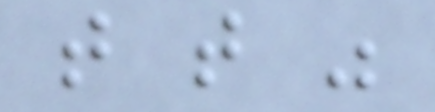that that was
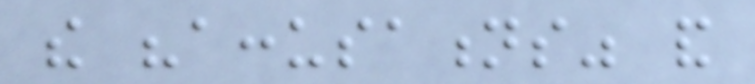the "accusations" and
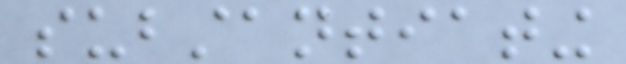substantiating
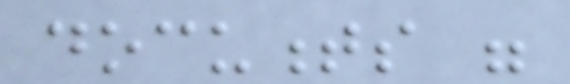documents were
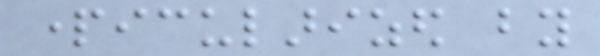particularized by
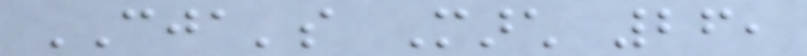CJA's March 26,
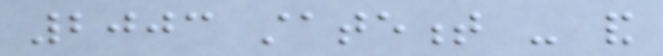2003 statement - and
